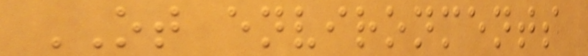OT environments
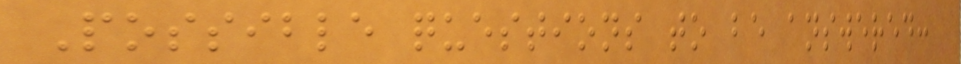Possible questions to be answered:
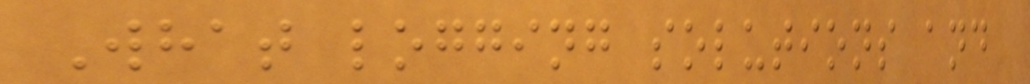What logging solutions and
